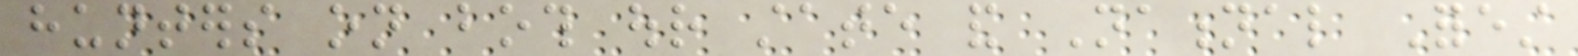hunters on both our state and National Forest
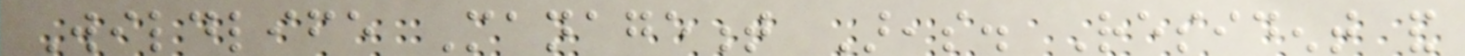Wildlife Management Areas. Resident and
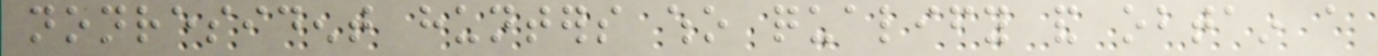nonresident hunters who qualify and obtain a
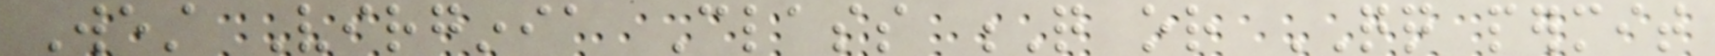West Virginia Class Q or QQ permit
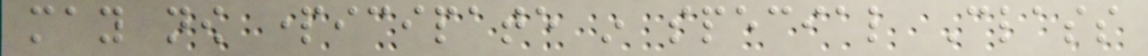may now participate in special Class
